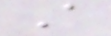A
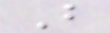B
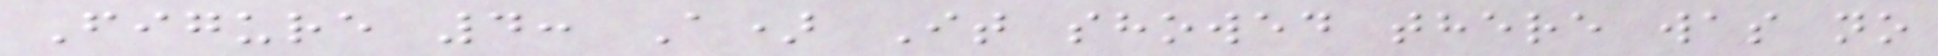Figure 4: A) It showed there was no
